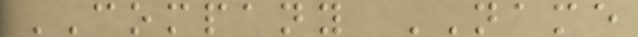COMPANY NAME
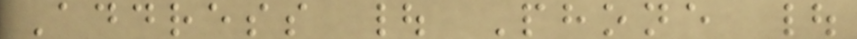Address | Phone |
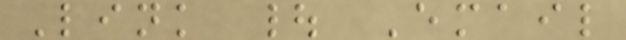Link | Email
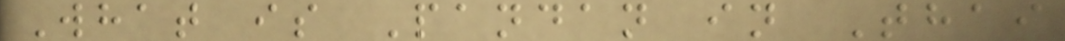What is Pandan in Thai
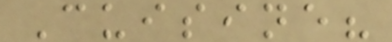Cuisine?
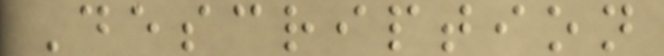Description
